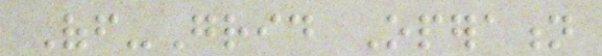Off-Grid Operation
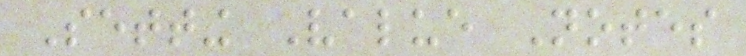Setting Value Notes
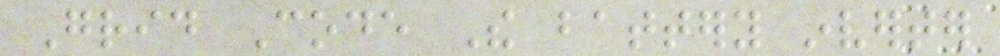Grid Code The battery inverter
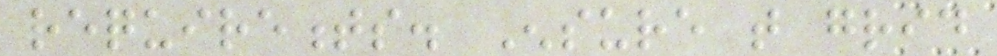requirements. Ensure that grid
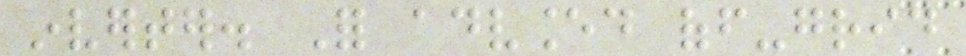inverter. For advanced off-grid
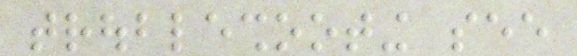troubleshooting see
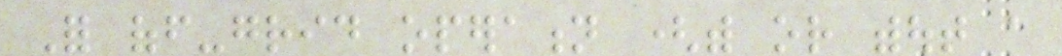For off-grid operation (with or without a
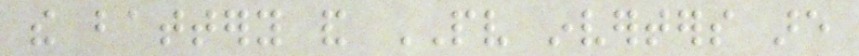the battery and PV inverters are
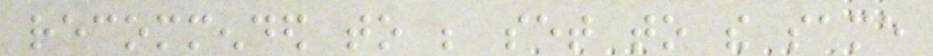recommended to be set to the same
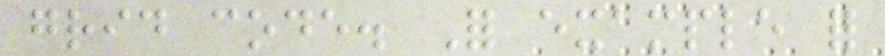grid code. For example for
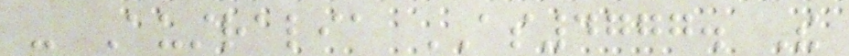- Australia AS4777. The
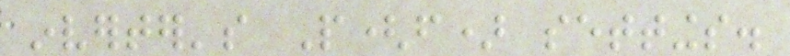inverter's P(f) settings.
